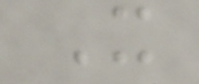It
